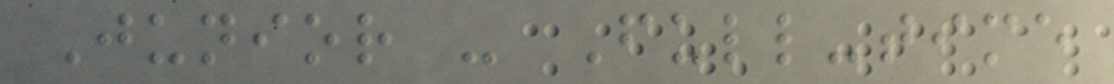Junior - Full-time
